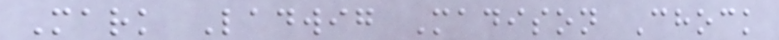Mark Ladwig Madison Chock
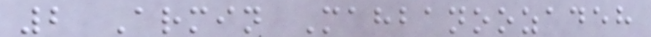2 Armin Mahbanoozadeh
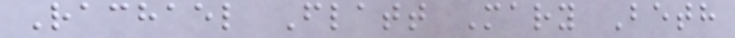Rachael Flatt Mary Beth
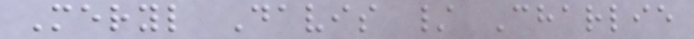Meryl Davis / Charlie
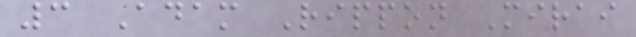3 Adam Rippon Mirai
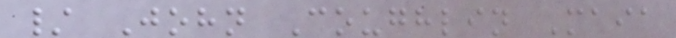/ John Coughlin Maia
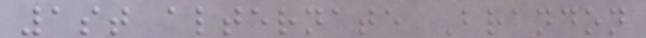1st alternate Brandon
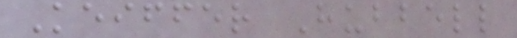Keiffer Hubbell
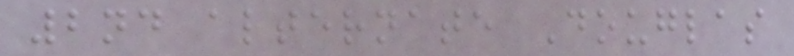2nd alternate Douglas
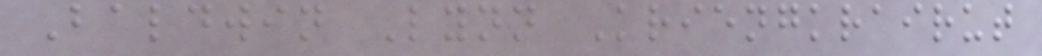Baldwin Lynn Kriengkrairut
